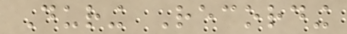During Recording
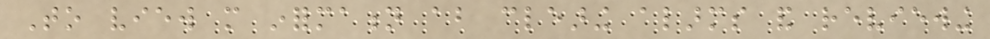To view more information about clearing alarms and reviewing
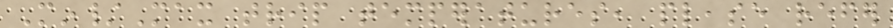Min/Max trip temperatures, please refer
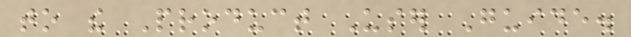to the Product User Guide.
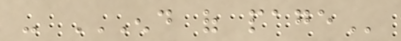- END OF PAGE
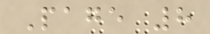Page 8
